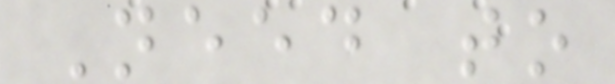Need to
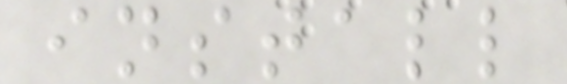install
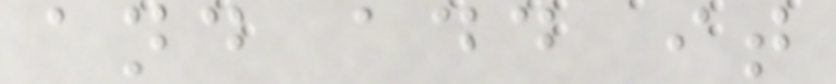and add it
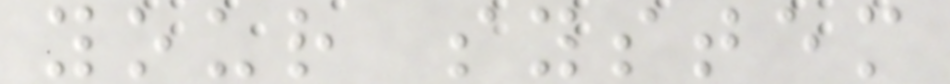your system
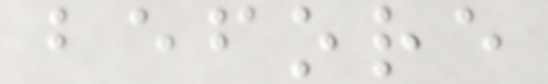before
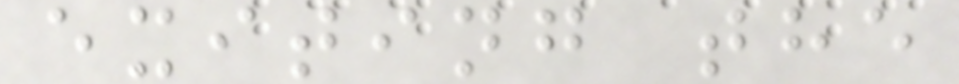exiting the
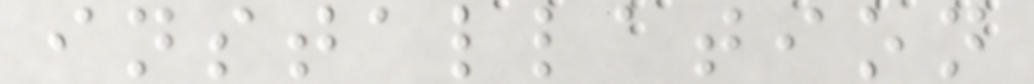installation
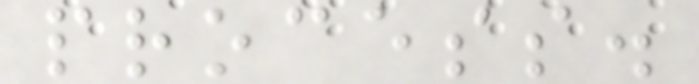process.
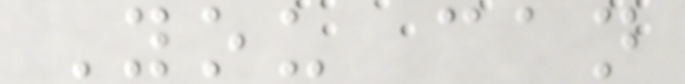You can
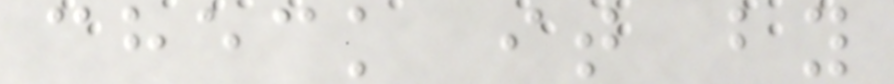check it by
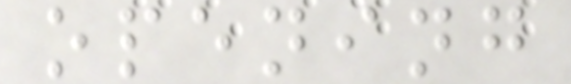opening
